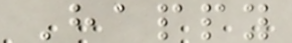Happy
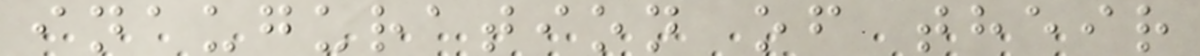inauguration of their
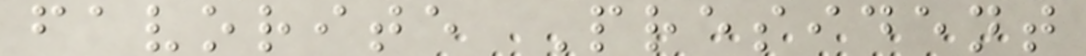favorite President
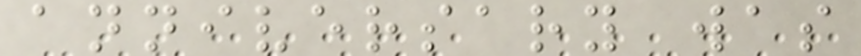anniversary was
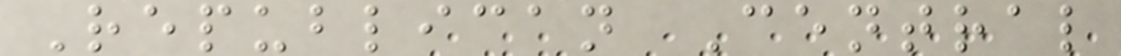Republican Central
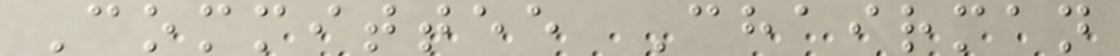Committee Chairman
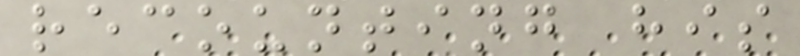recounting his
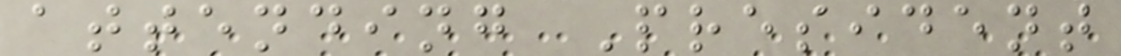attending President
